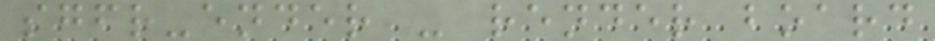sgfr-ender - render board
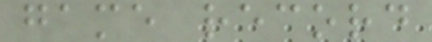game record
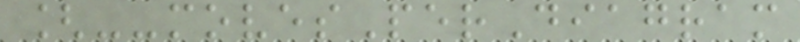[--movesPerDiagram
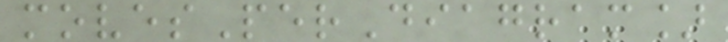movesPerDiagram]
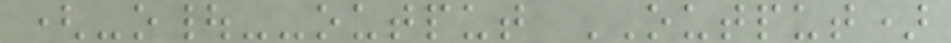(-o|--output OUTPUT)
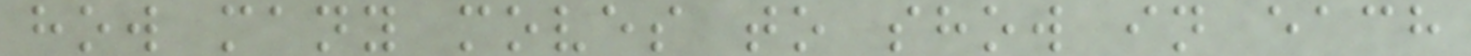how many moves to show in each
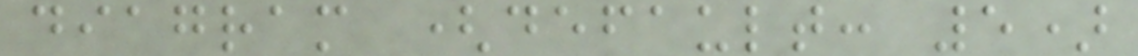diagram (default: 5)
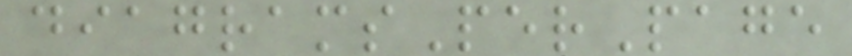diagramsPerPage
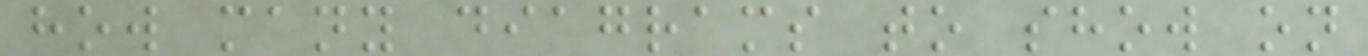how many diagrams to show on
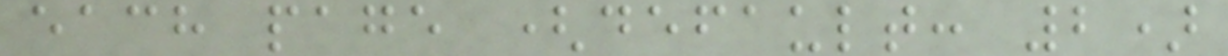each page (default: 2)
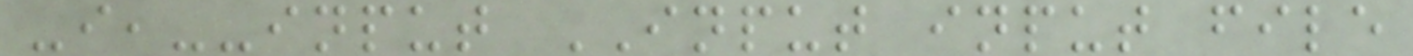-i,--input INPUT input file
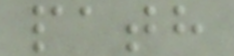path
